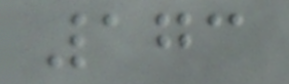173
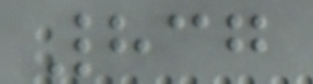837
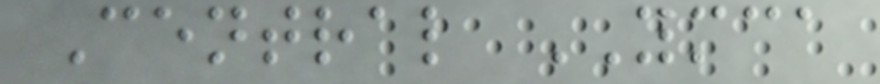Central YMCA
